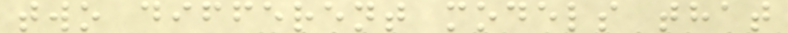two different models that
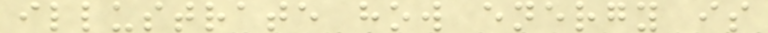illustrate how energy is
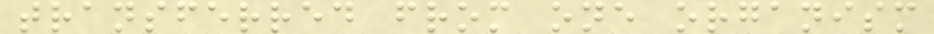transferred from one organism
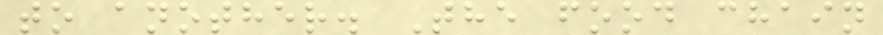to another. The food chain
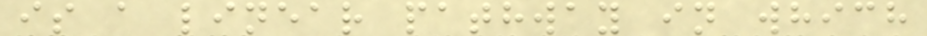is a linear pathway in which
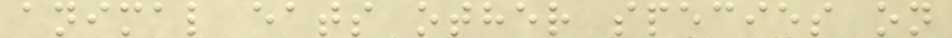animal eats other species on
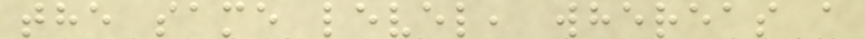the same level, whereas a
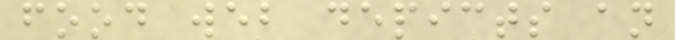food web depicts an
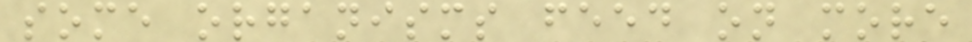some organisms feed on more
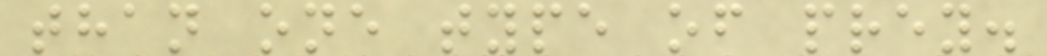than one type of prey.
